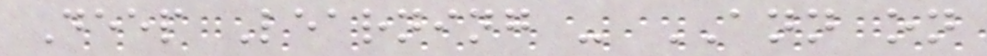Deep Learning - ANN on
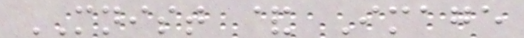MNIST & Image
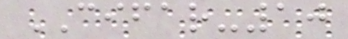CIFAR-10
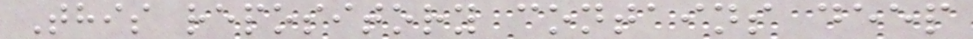This repository contains deep
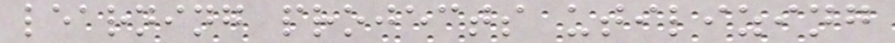learning projects utilizing
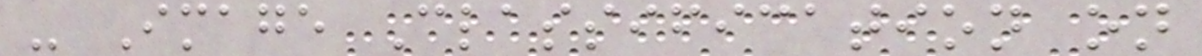- Image Classification on
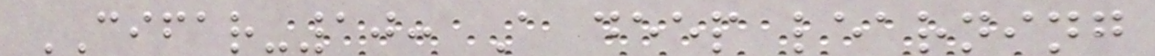CIFAR-10: A deep learning
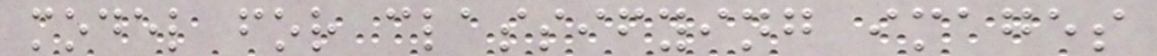model for classifying images
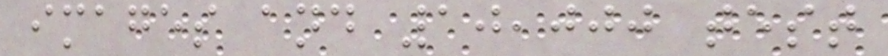images and 10,000 test
